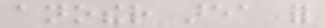another area for
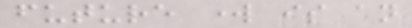future work is an
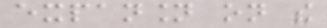expansion on the
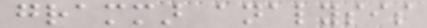grammar analysis
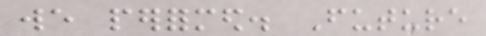we performed. Future
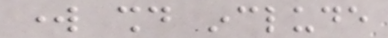work should include
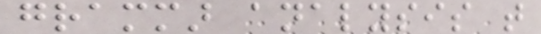grammar analysis that
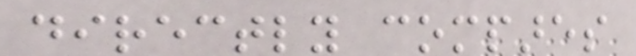directly compares
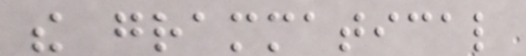the grammatical
